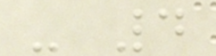- 4
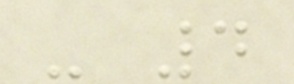- 4
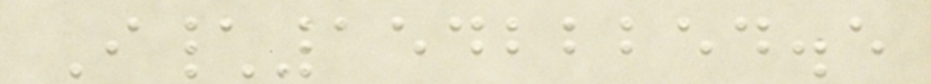I\15422254.5
